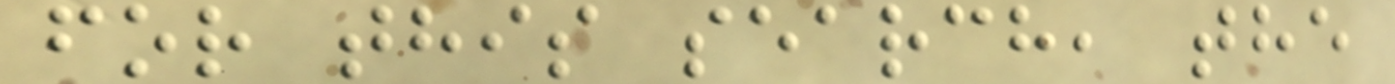for this search, the
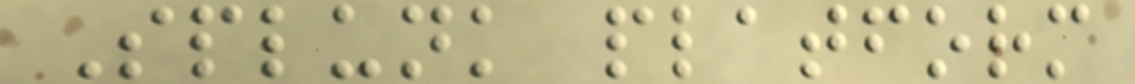Splunk platform
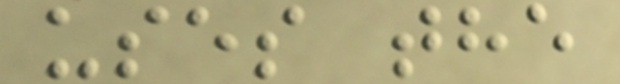uses the
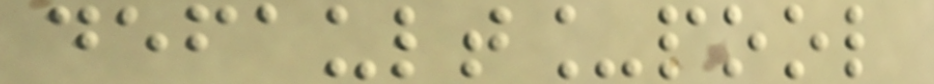default_pool
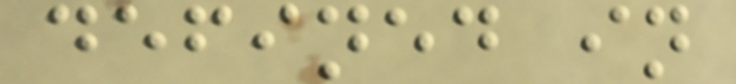defined in
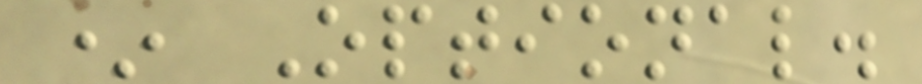* Optional.
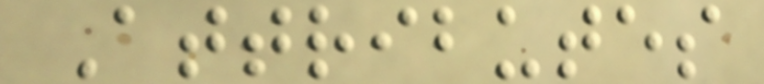Attributes
